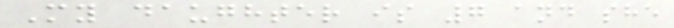My daughter is 7 and she
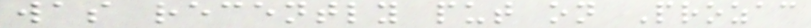was recently put on Prozac
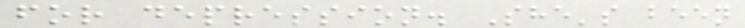for depression. She's been
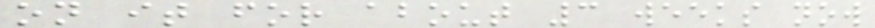on it for about 3 weeks now
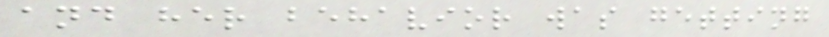and her behavior was getting
